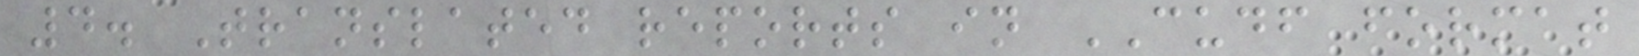4. Translated reports in CUDF format
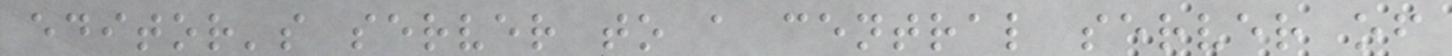editor's server to a central server of
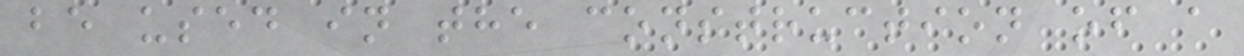be used in the construction of a
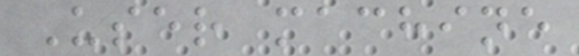User machine
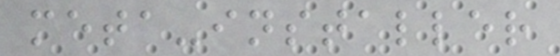meta-installer
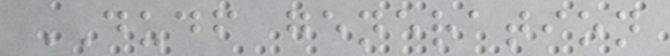DUDF generation
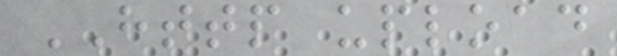HTTP upload
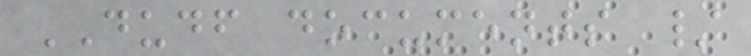DUDF documents /
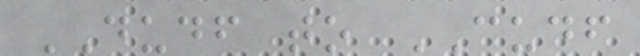DUDF to CUDF
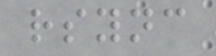rsync
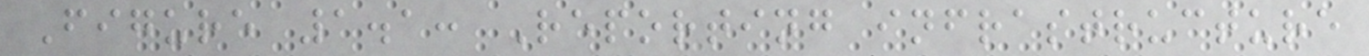Figure 1.1: Reporting infrastructure
